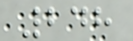248
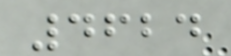4624
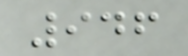946
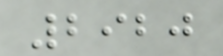2920
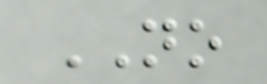NO
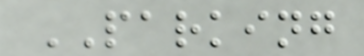PARKING
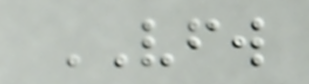VFW
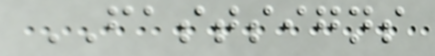FASTSIGNS
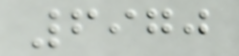6970
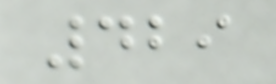429
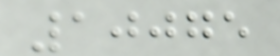10075
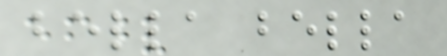bella bella
